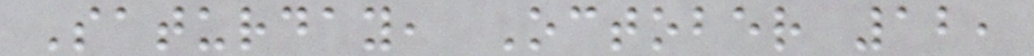Saturday, October 12,
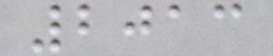2013
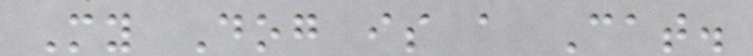My Dog is a Cat.
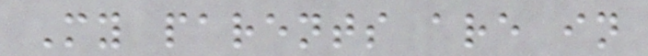My parents are in
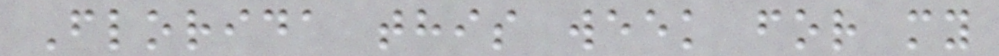Florida this week for my
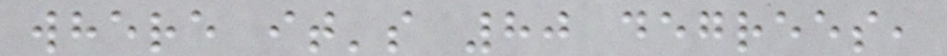where it's 80 degrees,
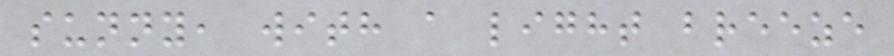sunny, with a light breeze
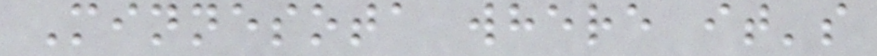Minnesota where it's
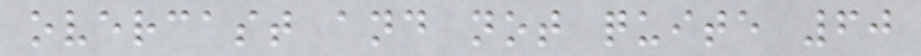overcast and not quite 60
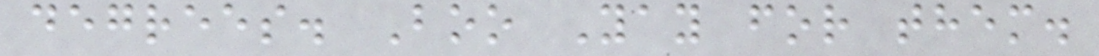degrees. Boo Yay for them.
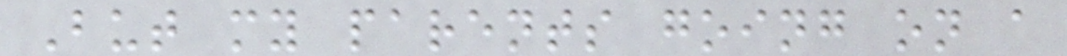But my parents going on a
